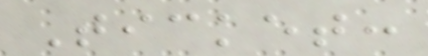Ticket:
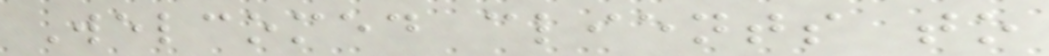Welcomed clients to
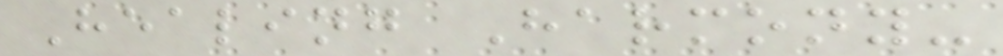Healing Harmony-
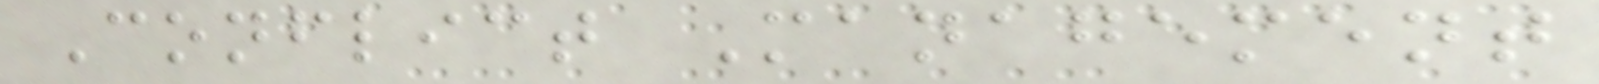Conflict Management
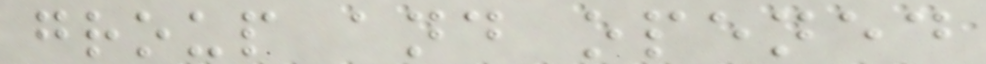group and opened
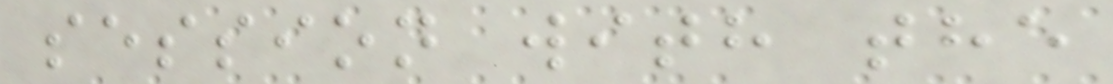session with the
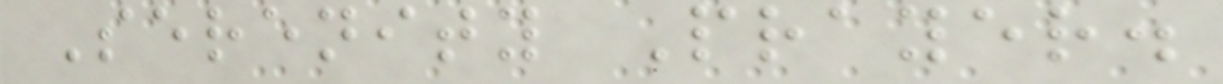Serenity Prayer.
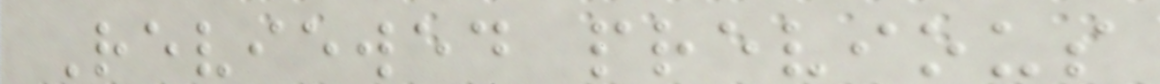Reviewed previous
